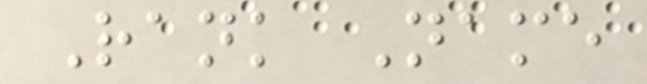Rank Name
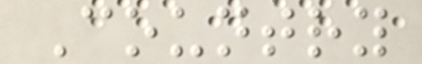Country
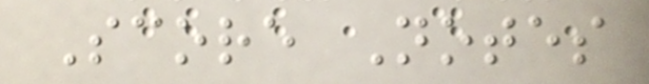Score Notes
